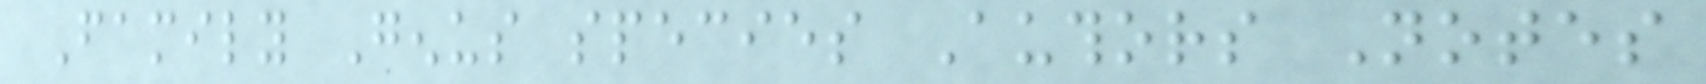Family Genus species Authors Notes
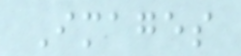Images
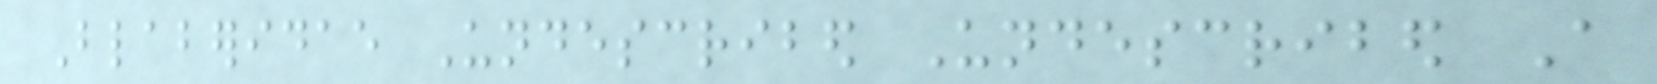Blaberidae Undescribed Undescribed A
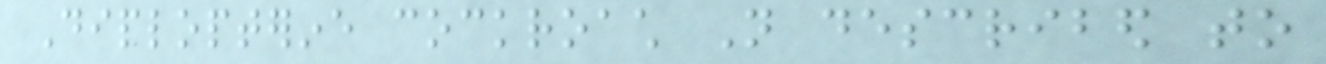Diplopterine cockroach Not described to
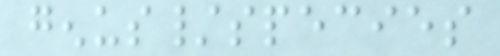genus/species
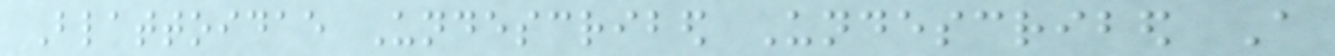Blattoidae Undescribed Undescribed A
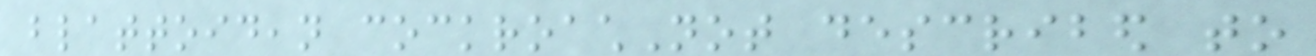blattoidean cockroachNot described to
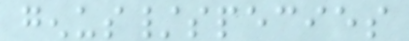genus/species
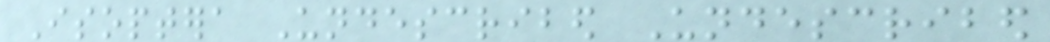Isoptera Undescribed Undescribed
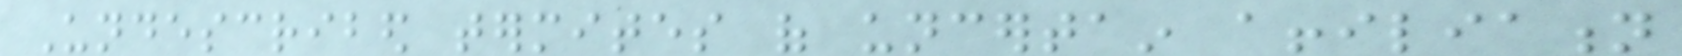Undescribed termites of uncertain affiliation
